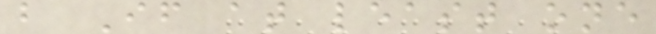b If at least one
